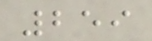259
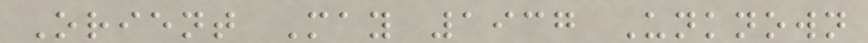Orient May 1937 Unknown
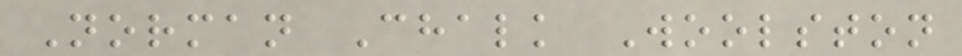Norman Chalk Woolston
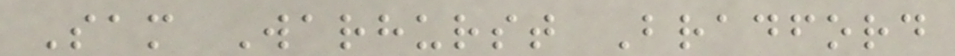Sam Warhurst Bradford
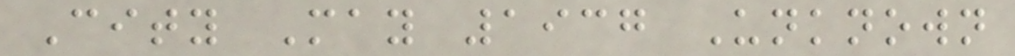City May 1937 Unknown
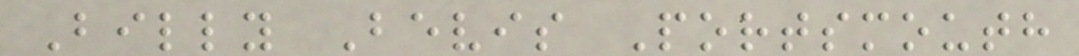Billy Bevis Portsmouth
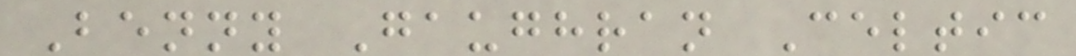Benny Gaughran Celtic
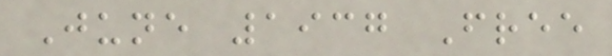June 1937 Free
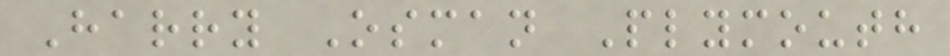Harry Osman Plymouth
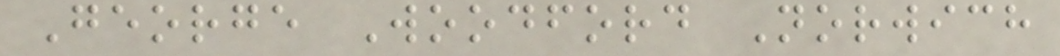George Woodford Norwich
